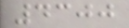4300
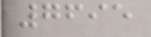7695
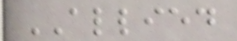ALLIED
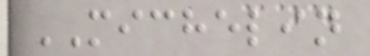MICHELIN
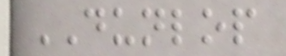DUNLOP
